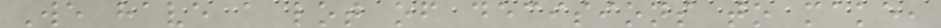We have a lot of decisions to make,
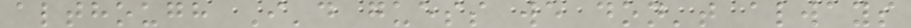although I'd guess we don't always
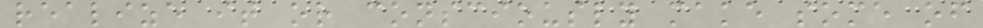realize it or consciously make some of
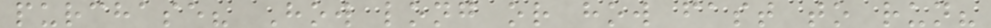purchase? How long or how fast to run?
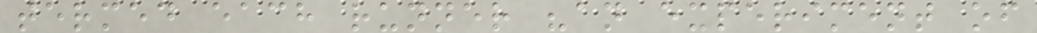termed each runner "an experiment of
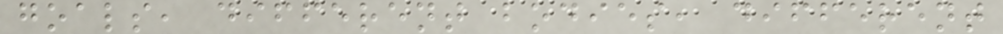goals, different bodies, different
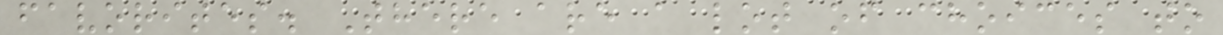favorites. There are a lot of choices to
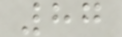87
